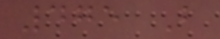475 B
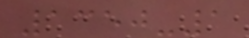1350-1
